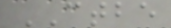CTBE
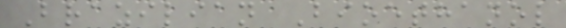Brazilian Bioethanol
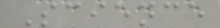Science
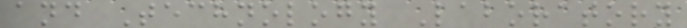and Technology Laboratory
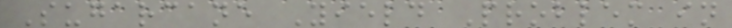Sugarcane Yield Problem in
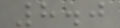8.0
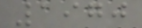1970
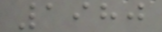1980
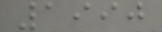1990
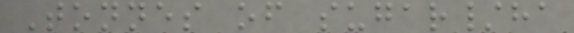Tonnes of sugar/ha
